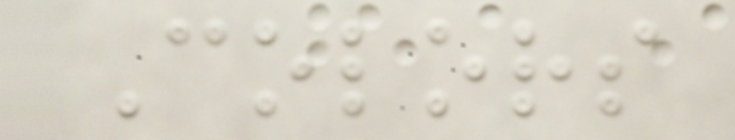Colors
